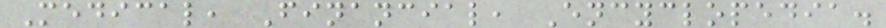Medical, Financial, Encyclopedia.
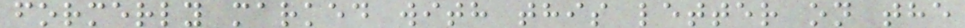formerly marked with this letter on the
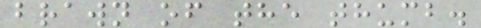brawn of the thumb.
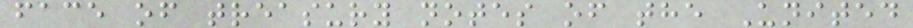face of treasury notes of the United
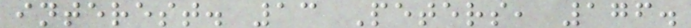interest. 13 Peters, 176.
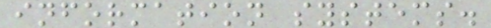information systems.
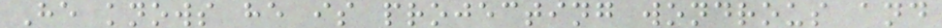He knows he is projecting wondrous and
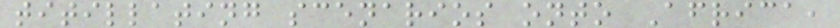titillating scenarios onto Africa,
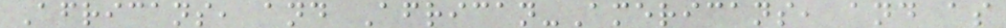Africans, and African-Americans, and as
